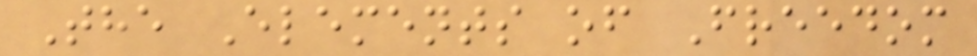The Elements of Freedom
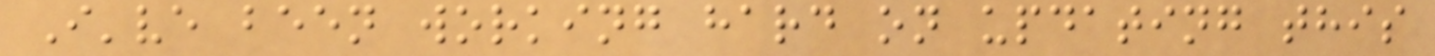I've been working hard on updating this
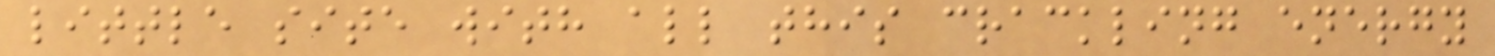little site with all this crackling energy
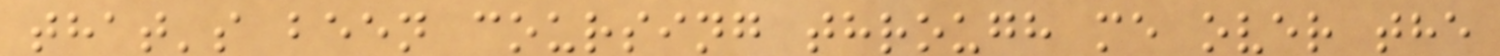that's been coursing through me over the
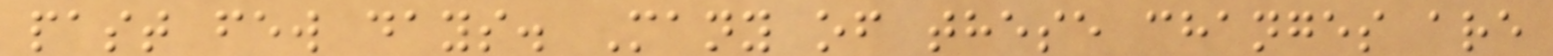past few days. Many of these changes are
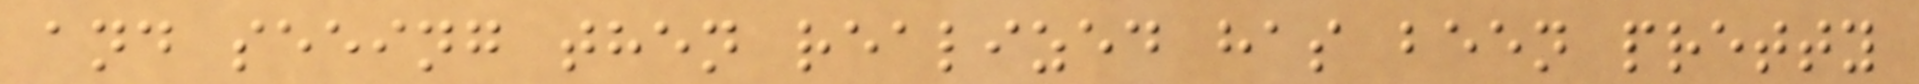and seeing then realized has been pretty
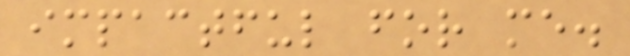impactful for me.
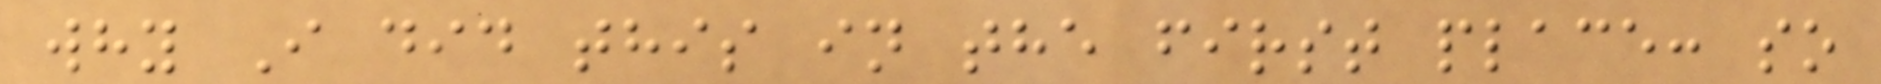why I did this in the first place: so
